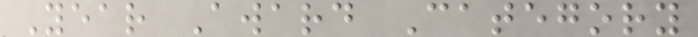Year Award Category
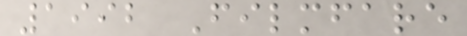1992 Filmfare
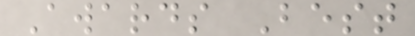Awards Best
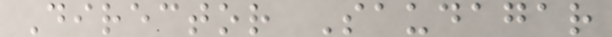Director Saudagar
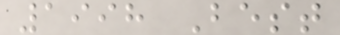1998 Best
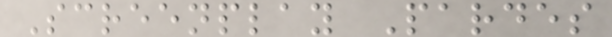Screenplay Pardes
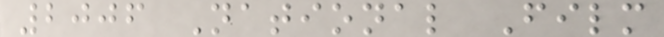2006 National Film
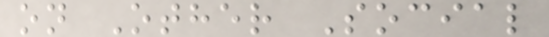on Other Social
